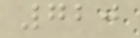720
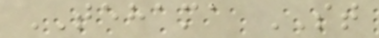TEHAMA ST
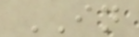IN
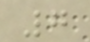7
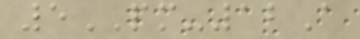5PM-12A
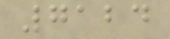7124
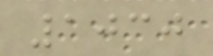1030
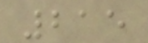215
